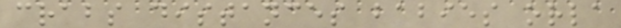crabs distances babies orla
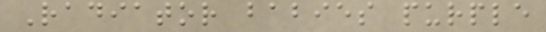Radiator babies purple
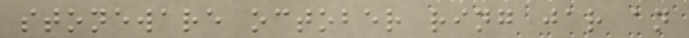stoneware october ring jar an
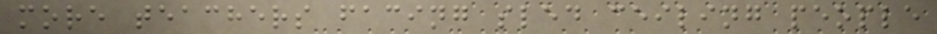more teachers facing sled ceiling people
